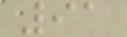91
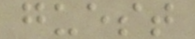guest
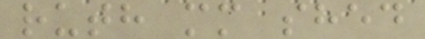ruth mm shed
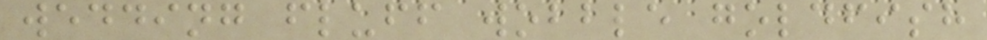wedding fluff wobble goldfish
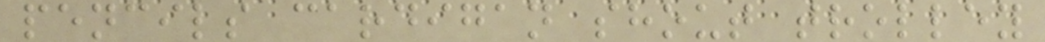pencils cardigan shout trolley
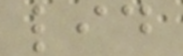lid
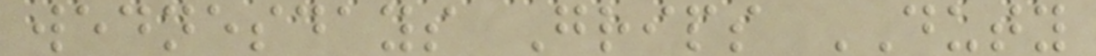wednesdays Grips DUTY
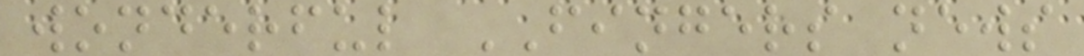wonderful FINGERS news
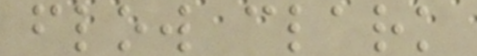flow clark
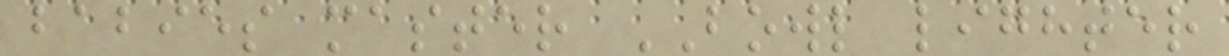babies master BOWL lighter
